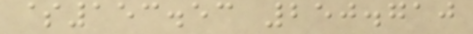$153.53 250.710
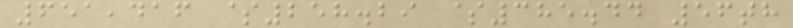651,416 $258.29 $385.44 56th
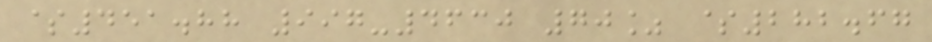$451.88 997-4630 70% $282.67
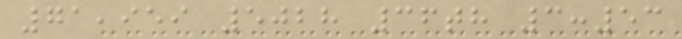71,959 5028 36th 3:53
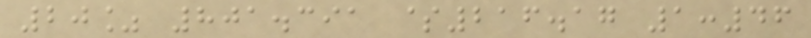20% 801.391 $216.17 1:46
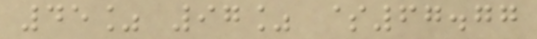45% 97% $67.77
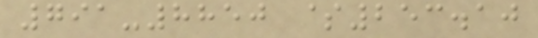791-8850 $253.10
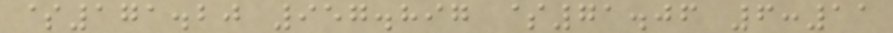$171.20 957.897 $71.06 6:11
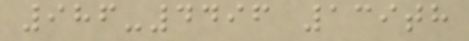986-4496 139th
